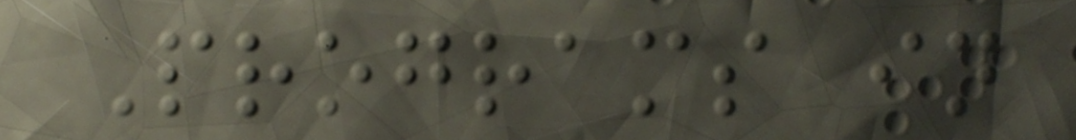Programs in
